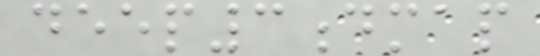deep3dmap
